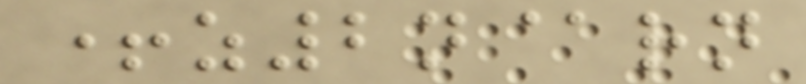+z2n@rn
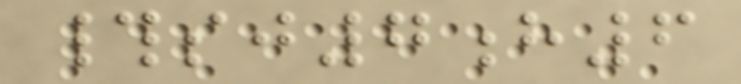#sj7h6
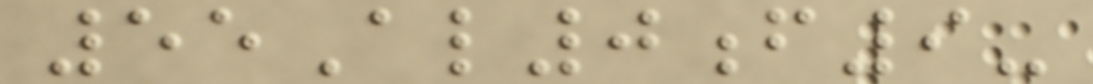55Al0f9-
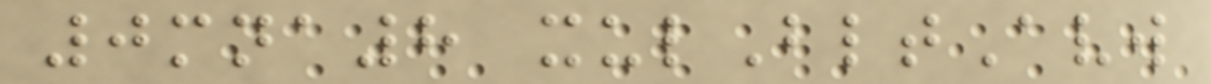0mna8 xulBltAvw
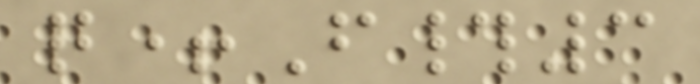q+F#3
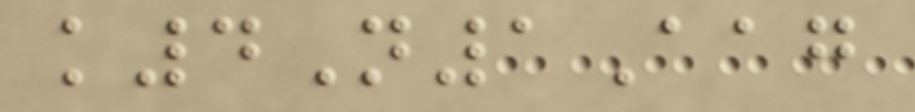k4N1Aag
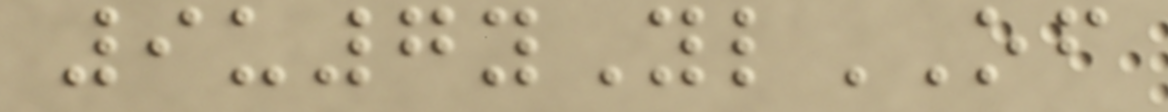9u7yYlOF
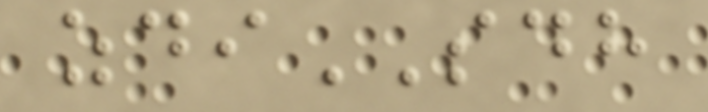zdiSDH
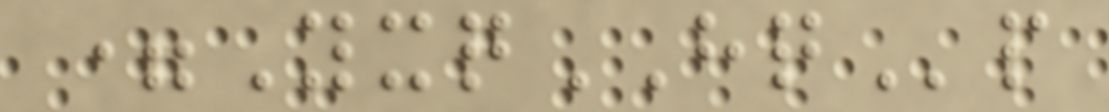=YxqHQp
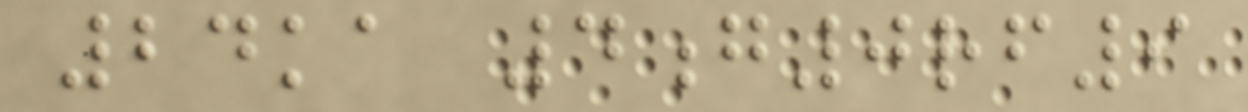24ka 4g0rf9
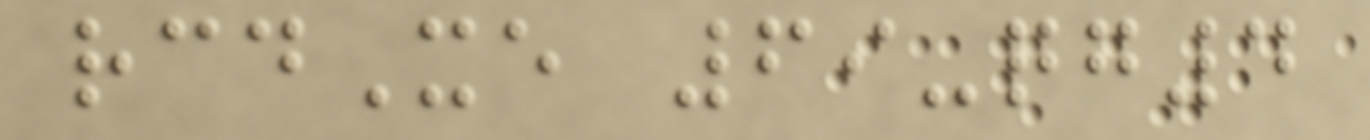rcdXe 69-qg4
